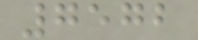7572
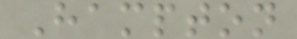Hampton
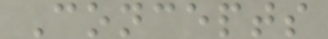Concepts
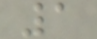1
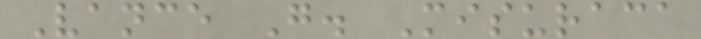Vance G. Misuraca
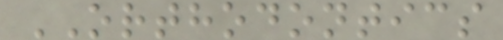ORTHODONTICS
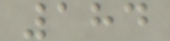184
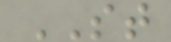ST
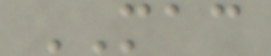MAC
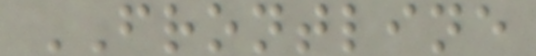FRONTLINE
